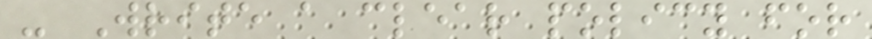- Write a clear policy for
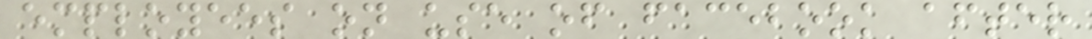employees on use of facebook after
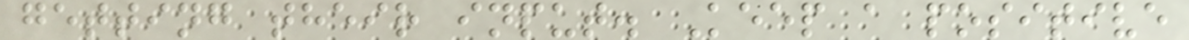getting their input. Keep a positive
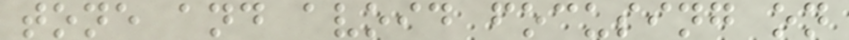tone and avoid focusing on
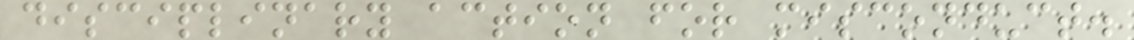disciplinary action for misconduct.
